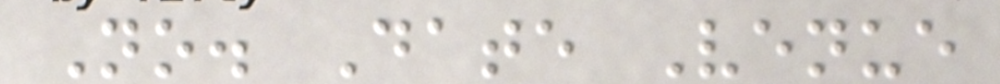No. Date Venue
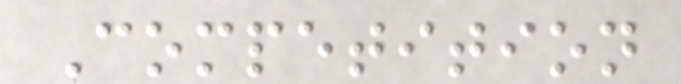Competition
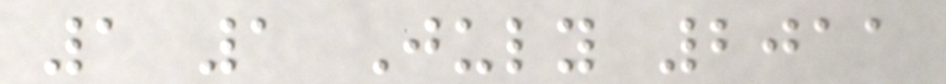1 1 July 2011
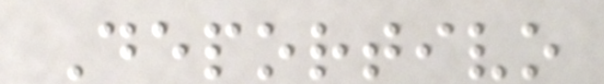Deportivo
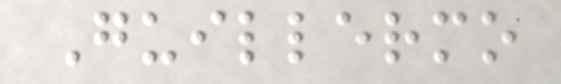Guillermo
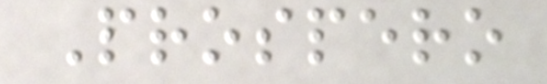Prospero
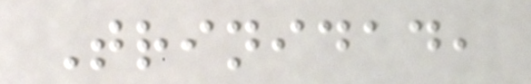Trinidad,
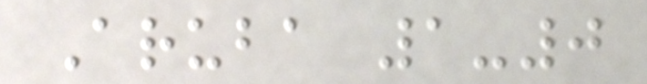Aruba 1-0
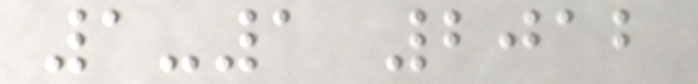1-1 2012
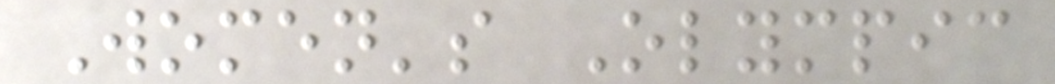Women's Olympic
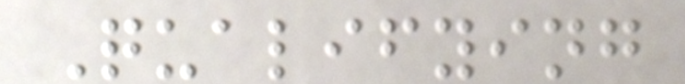Qualifying
